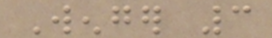Wenger 3
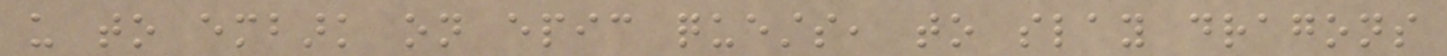us to embark on epic quests, to slay dragons
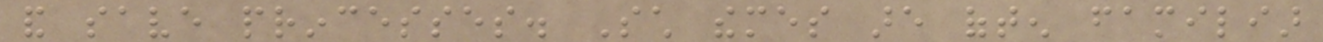and save princesses. Such themes are often familiar
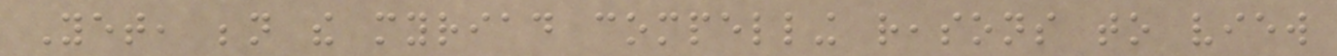Yet, beneath the myriad compelling reasons to view
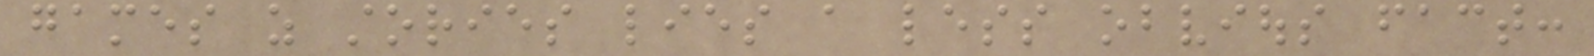games as stories lies a less obvious fact:
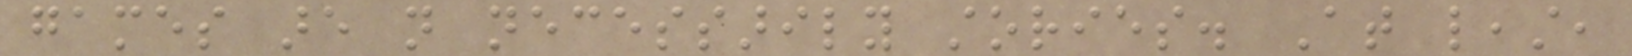games are not necessarily stories. At least,
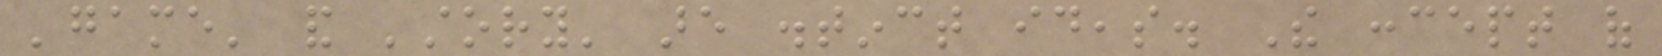'game' and 'story' are distinct ideas. The concept of
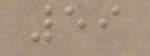59
